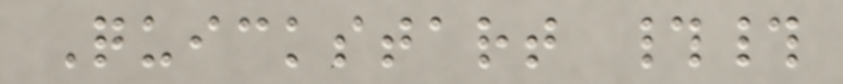Quickstart ##
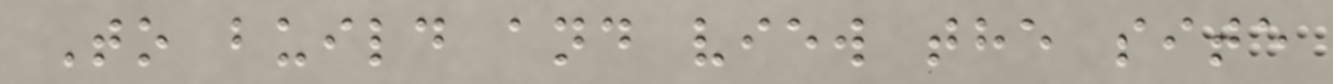To build and view the site
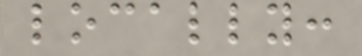locally:
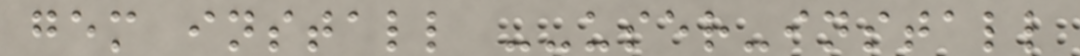gem install --user-install
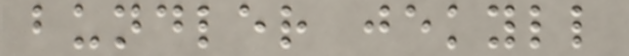bundler jekyll
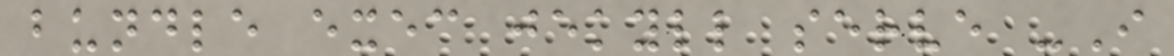bundle exec jekyll serve -I
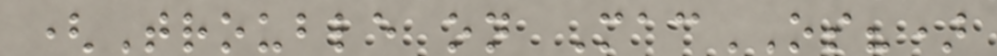(Trouble on MacOS?)
